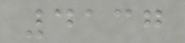4137
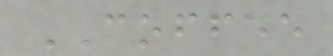COFFEE
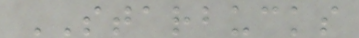STARBUCKS
